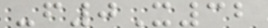-f0X32
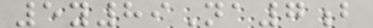5y89Na7b
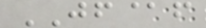JF@f
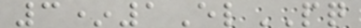3*1ElPQ
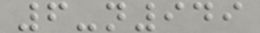6-n949
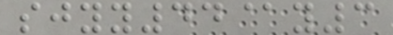sjyy44@y3
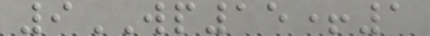9WP15+1
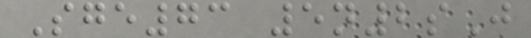Sge73 5n2sJ
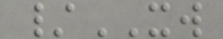/XW
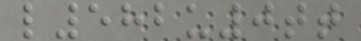l582u0tt
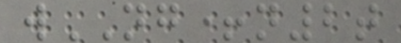wNG+n2t
